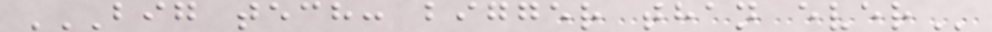BIG TECH: BIGGER THAN EVER
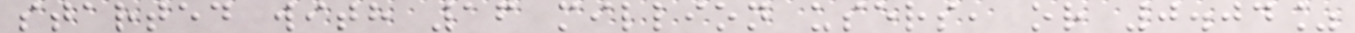started with 16 million users, or 0.04%
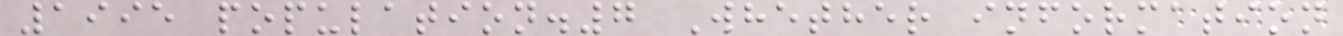1995 population.7 Whether information
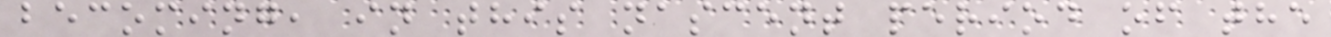becoming, in this nascent period of the
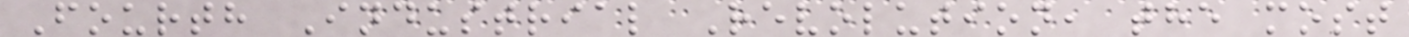Fourth Industrial Revolution, the most
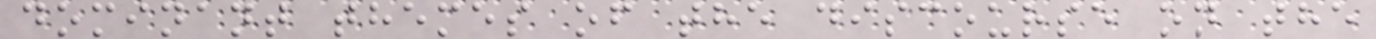dominant themes of the discourse on the
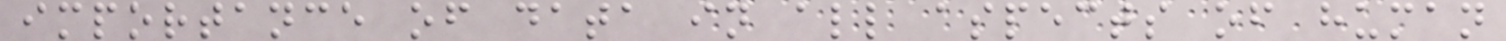importance of data in all aspects of human
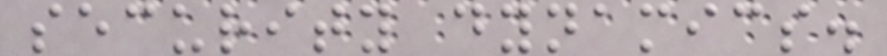security dynamics.
